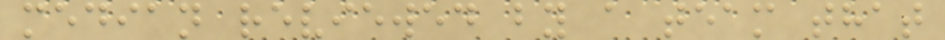median reviewed by a team that
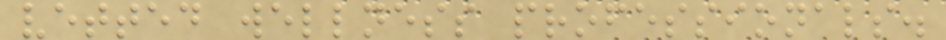vetted wellness professionals.
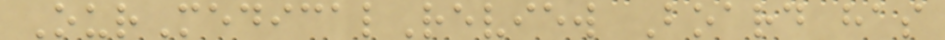OurMedicalReview Board has
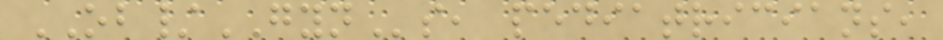OB/GYNs, pediatricians,
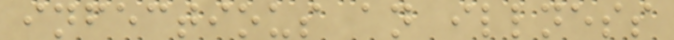infectious an illness
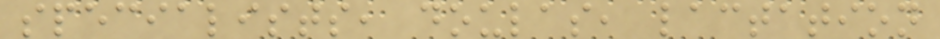specialists, doulas, lactation
